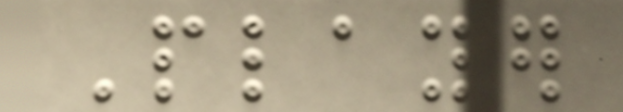Player
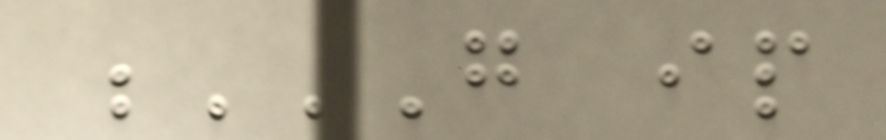G IP
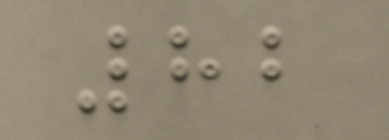82
